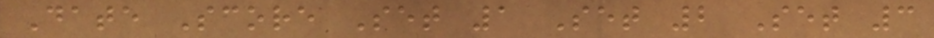Date Score Set 1 Set 2 Set 3
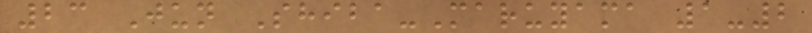23 Jun Shiba-Maruyama 1-2
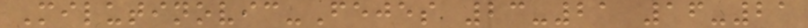Milutinovic-Fejes 23-21 16-21
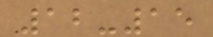12-15
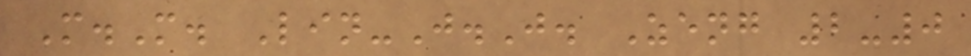M.M. Lin-J.J. Zeng 2-0
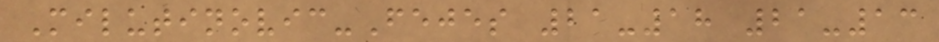Milutinovic-Fejes 21-18 21-13
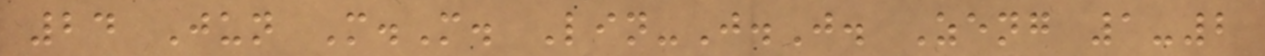24 Jun M.M. Lin-J.J. Zeng 1-2
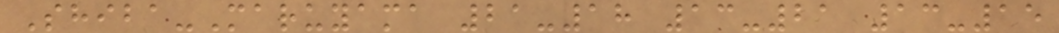Shiba-Maruyama 21-18 13-21 13-15
